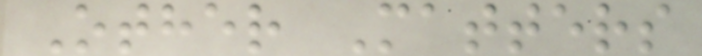Other Matters
